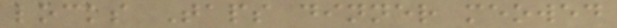locks Taps dinner meowed
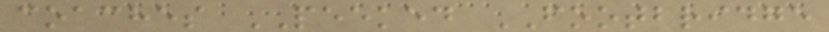coaches PEEKED FOOTBRIDGE
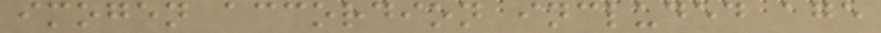imogen accordion included age
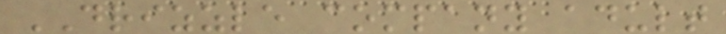DRIZZLE company adult
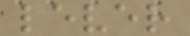lever
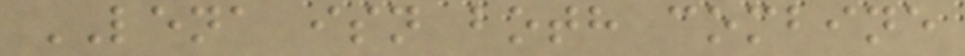LENA isn both combine
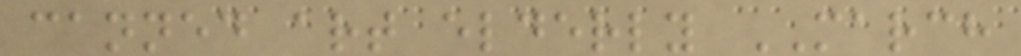canned art elderly MARCH
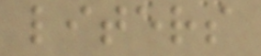liters
